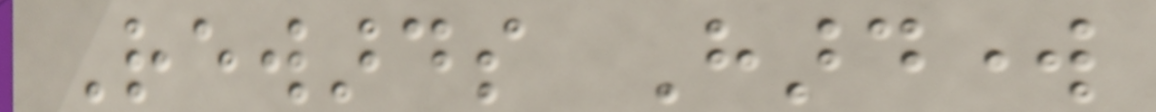Rewards Hardwork
